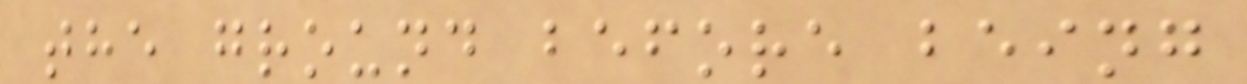the ground before being
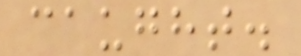caught.
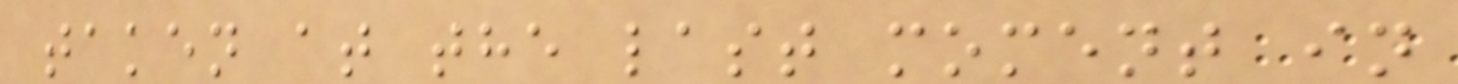taken at the last moment in
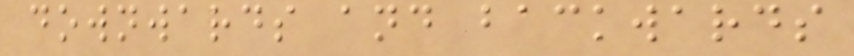downwards and backwards
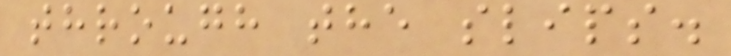through the slips.
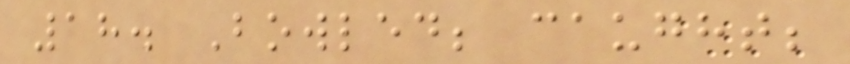18. Bowled; caught;
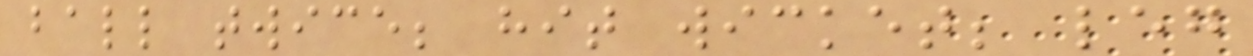ball twice; hit wicket; leg
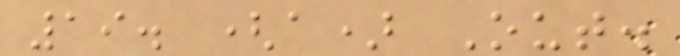19. (a) Out.
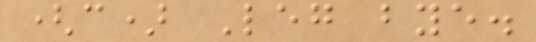(c) Leg bye.
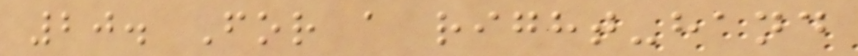20. For a right-hand
